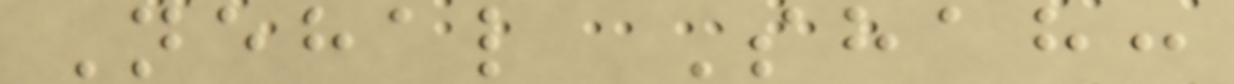Nehal Shah:
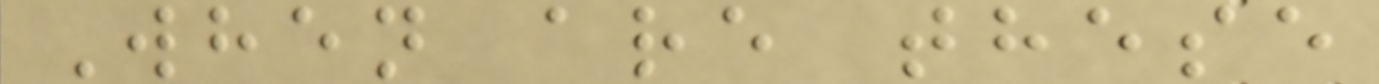When are these
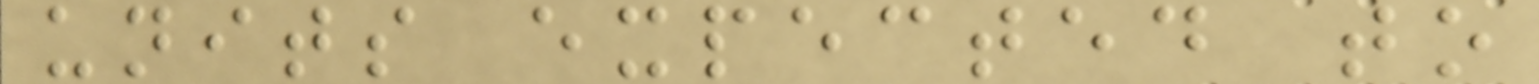units expected to
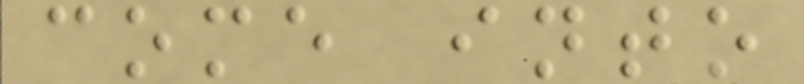come into
